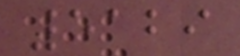5129
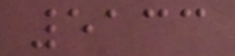5133
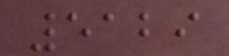5129
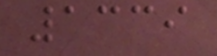1339
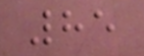85
